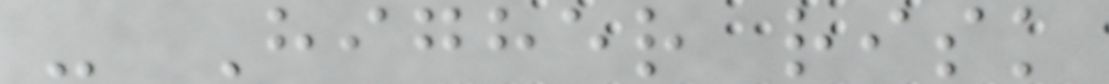- Higher risk
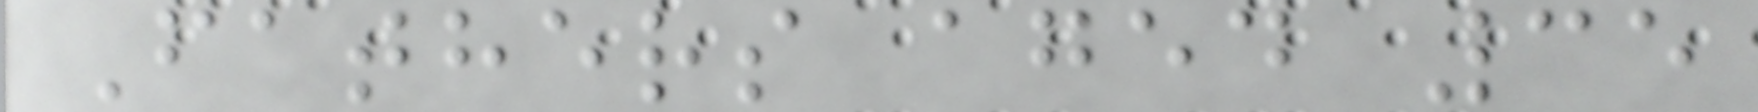Fathers aged 35
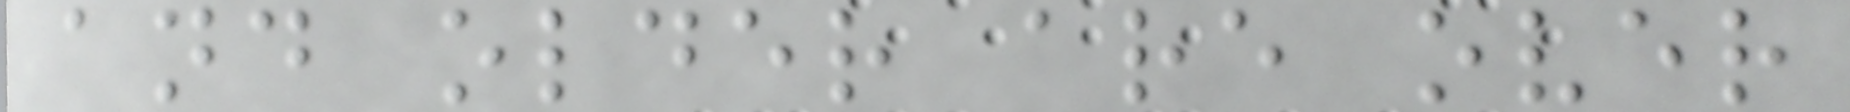and older are over
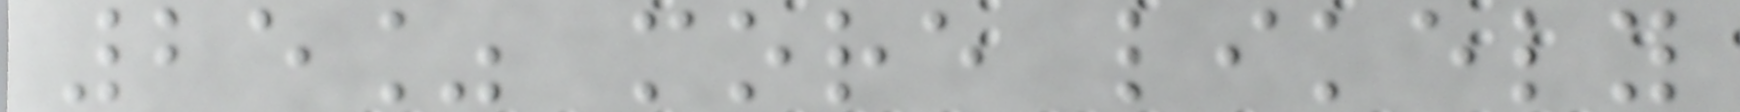25% more likely
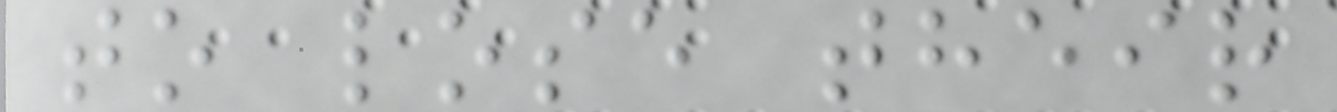to lose their
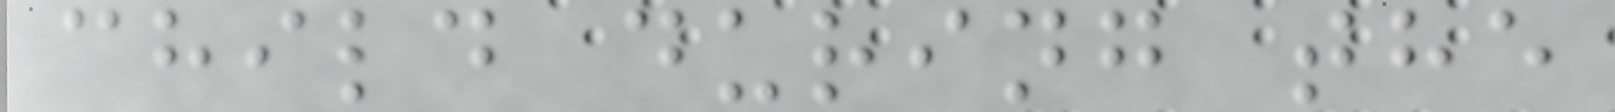child during the
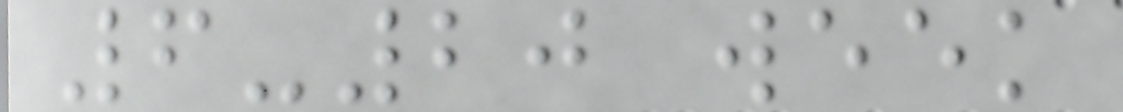6-20 week
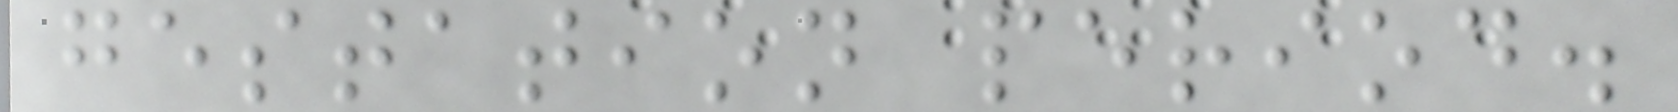gestation period.
